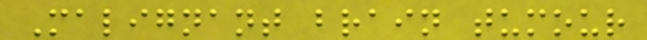Malignant brain tumour
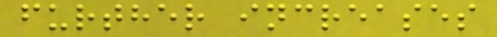further increases
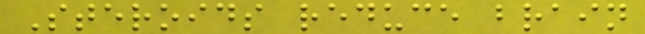Steroids reduce brain
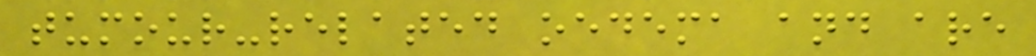tumour-related oedema and are
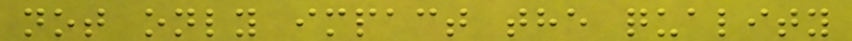not only impact the quality
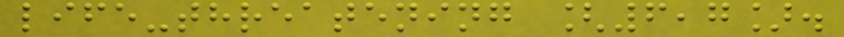life-threatening [6,7].
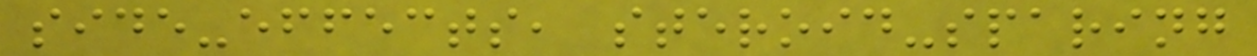side-effects, steroid-sparing
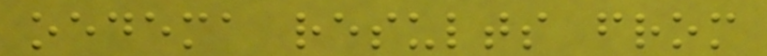oedema results from
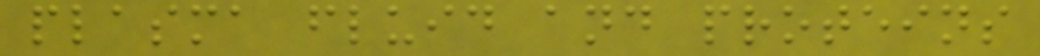plasma fluid and proteins
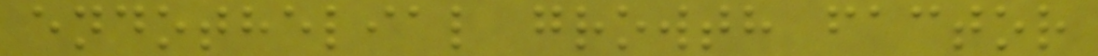endothelial growth factor
